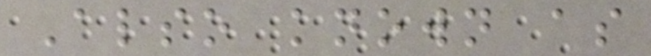Also known as
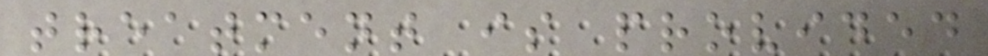treatment is provided
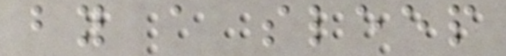by a sleep
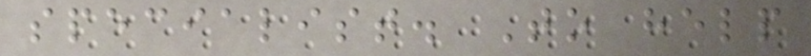specialist. To help
